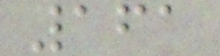161
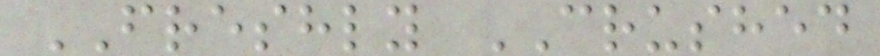FRESHLY CRUSHED
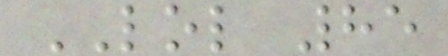LOL 85
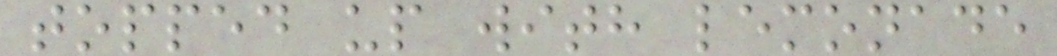topped up with lemonade
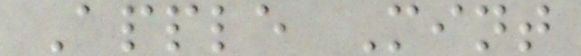Apple Mint
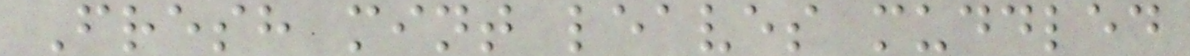Fresh mint leaves muddled
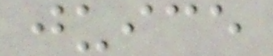juice
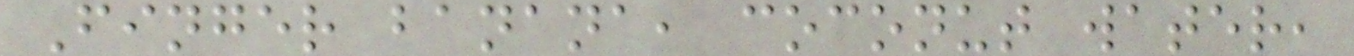Finger banana, coconut water,
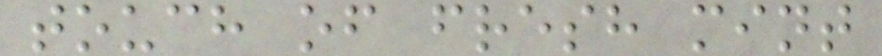touch of fresh mint
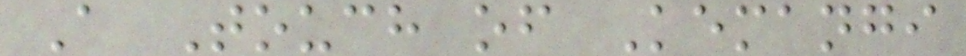A Touch of Kemangi
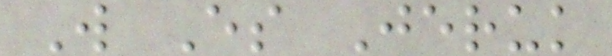W Es Jeruk
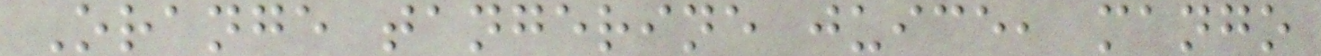Orange tangerine juice, mango
